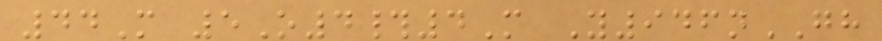44M 5O4#4M Y946nGH
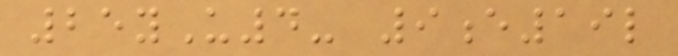25yU4- 9e19l
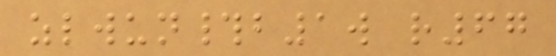zlwun#b1w r67
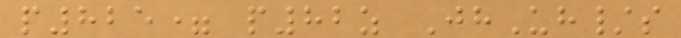p825= p82z JhUh/s
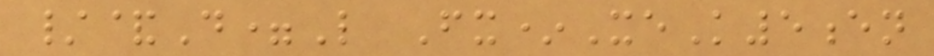/&D=L Fx*XeK5en
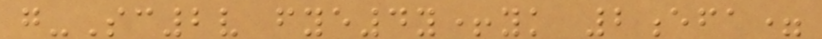g-Sc2v fye4y+yk 2efa=
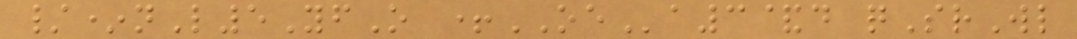/*nL5YfO +OEa3&d qSrWl
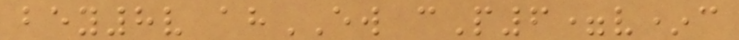bey8v ahEW cP6=v*c
